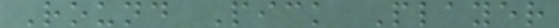Round Pick Player
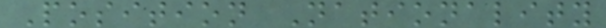Position Nationality
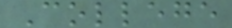College
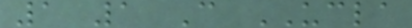1 1 C UCLA
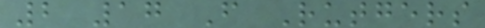2 17 F Rutgers
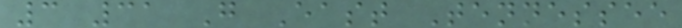3 31 G East Tennessee
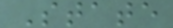State
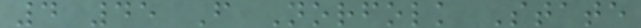4 45 F Norfolk State
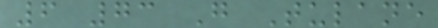6 73 G Tulane
